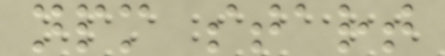npm start
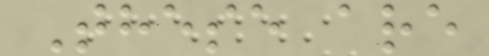These are
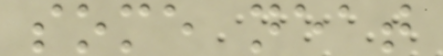some neat
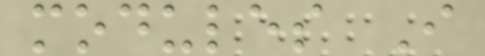modules I
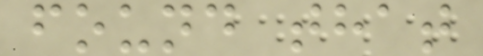found that
